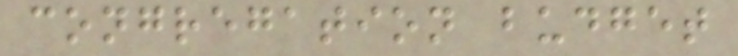congregation budget
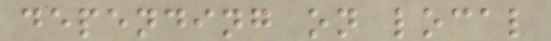depending on local
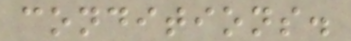conditions.
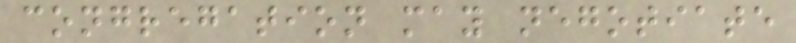congregation may negotiate
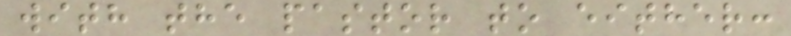with the pastor to either:
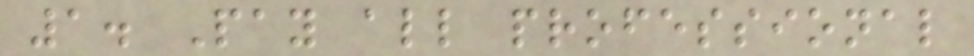1. Pay all professional
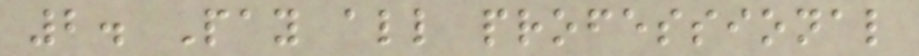2. Pay all professional
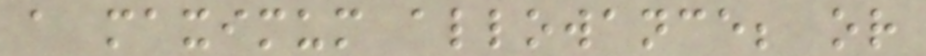a maximum allowance; or
